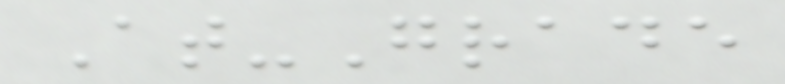At-Grade
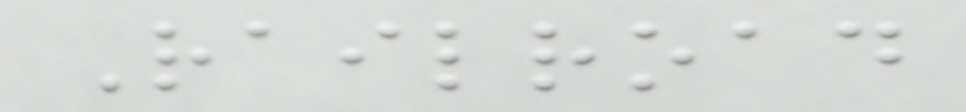Railroad
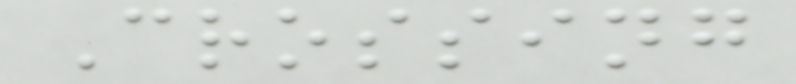Crossing
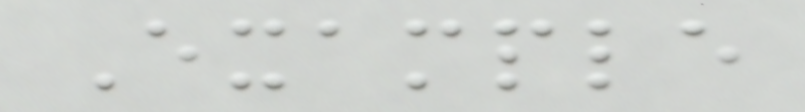Example
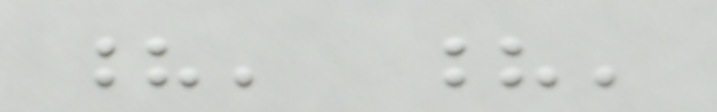?' ?'
